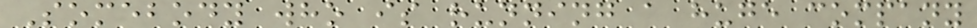Somebody who is running a huge company
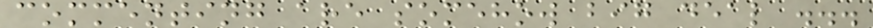commenting are somehow big deal ...
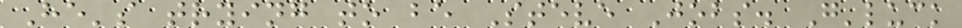He's trying to be Steve Jobs. G'luck
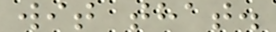wit that.
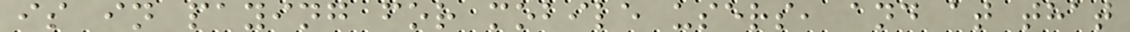is in paying for mobile users, and at that
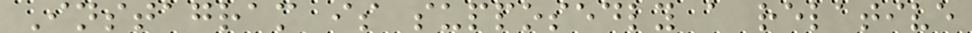Instagram is supposedly a relative
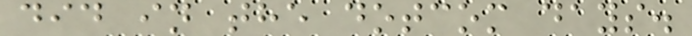did in the dotcom days.
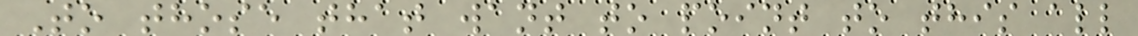To those that want to point to this all
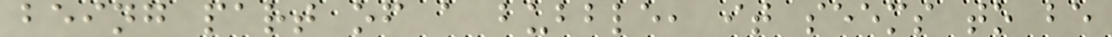being part of a bubble, it seems to be
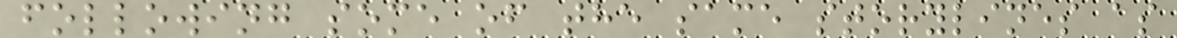following some of the same storylines as
